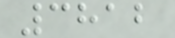3812
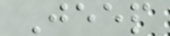Jeep
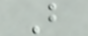B
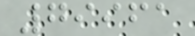79961
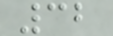32
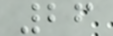26
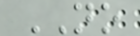NO
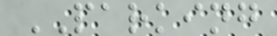PARKING
